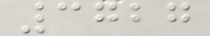3727
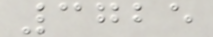3725
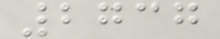2737
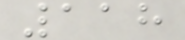118
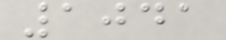1041
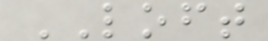LOFT
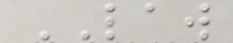LAW
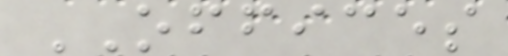OFFICES
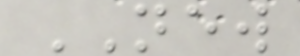NEW
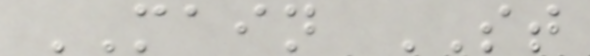MAIN ST
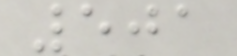501
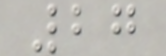27
